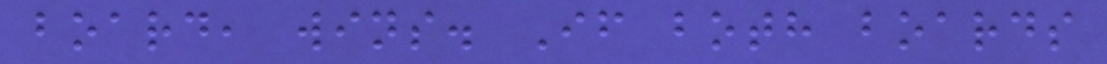board, wins. If both boards
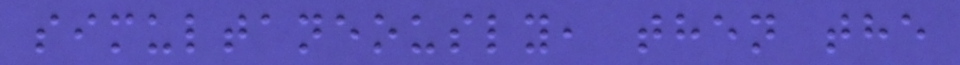simultaneously, then the
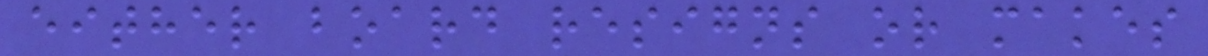either board resigns or makes
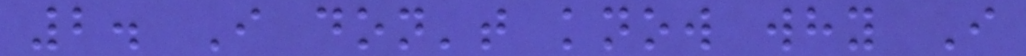2. I don't know why I
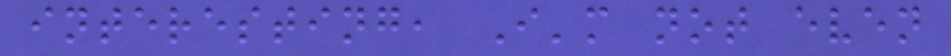interesting, I'm not even
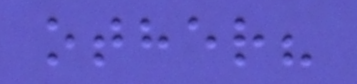other?
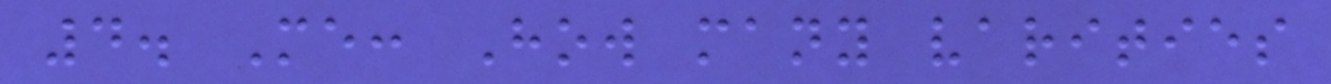4. Me: How many varities
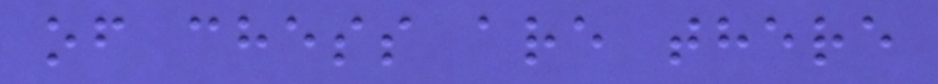of chess are there
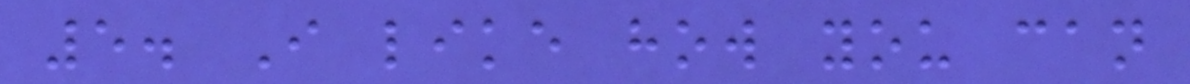5. I like how you can
